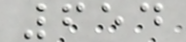654
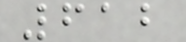612
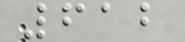612
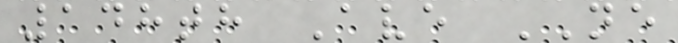148th Ave NE
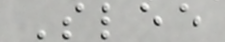Slee
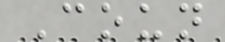Coun
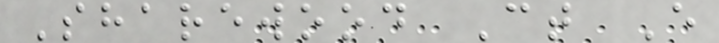Sharewood Ct E
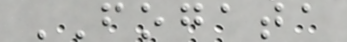FOGATA
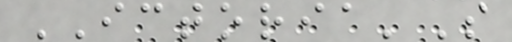ICTORIA'S
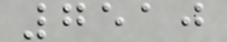7510
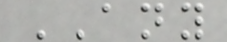ANY
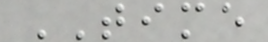TIME
